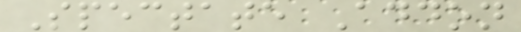Spectate Addon
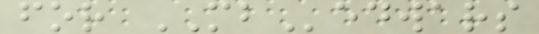for MBedwars
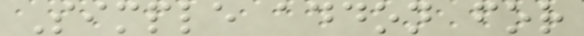Simple addon for
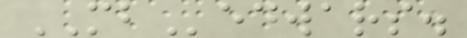MBedwars.
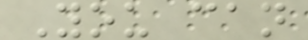You can
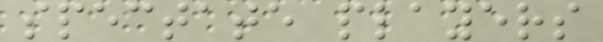spectate players
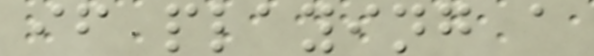if playing a
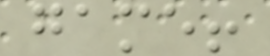game!
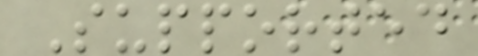Supported
